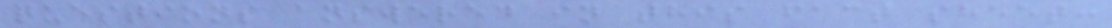questions answered in this fact sheet:
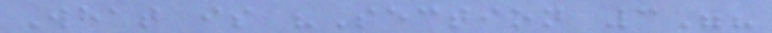What is "Section 3"?
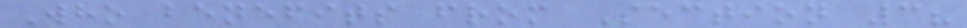Who benefits from Section 3?
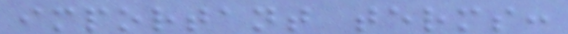important terms:
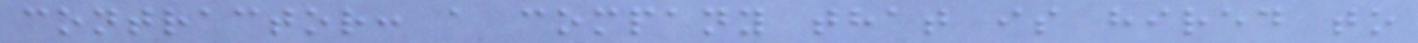contractor: a company that is hired to
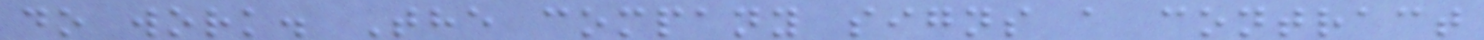do work. The company signs a contract
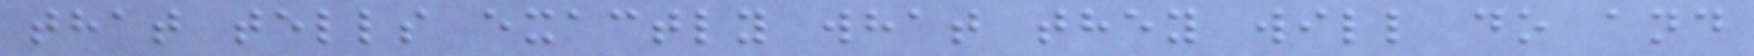that tells exactly what they will do and
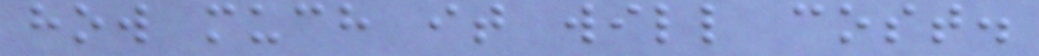how much it will cost.
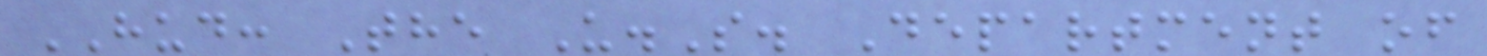HUD: The U.S. Department of
